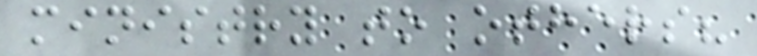ministry to others?
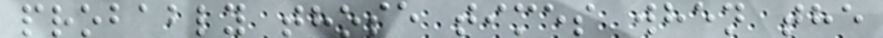probably those times when the
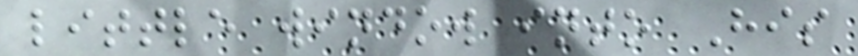little window into His
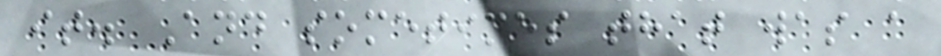it. And sometimes that was a
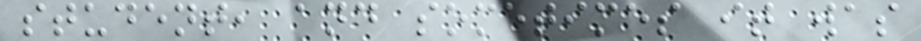student, and sometimes it was
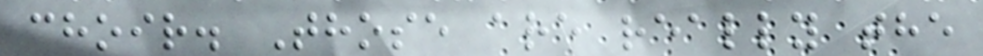choir. Those are really the
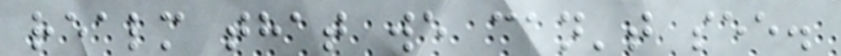realm that we can't see.
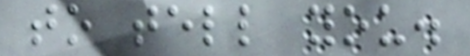to tell you.
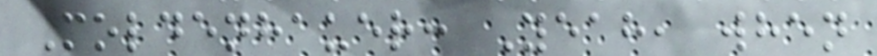Moldenhauer: Yeah, when
